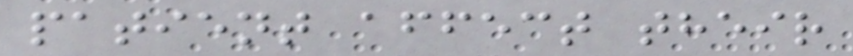patient affect their
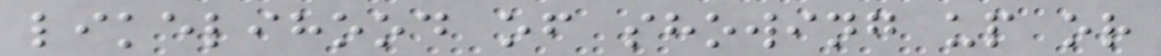likelihood of showing up or
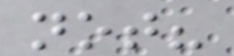not?
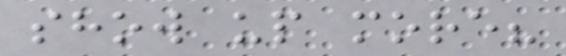show up more?
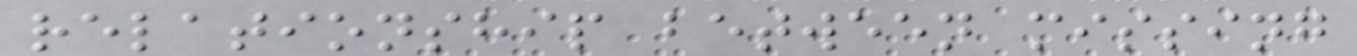relationship between missing
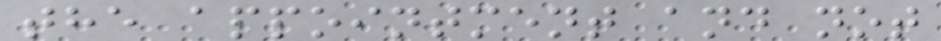the appointment and not
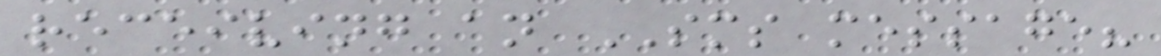receiving an SMS message?
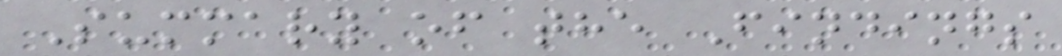Summary of the Findings
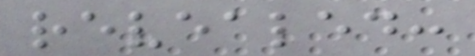revealed:
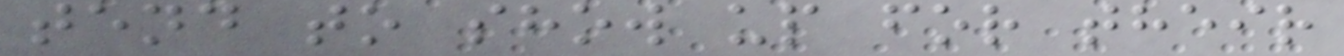tend to show up for their
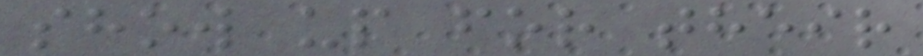show up for their
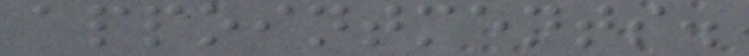appointments.
